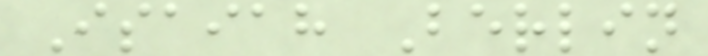Isaiah Berlin
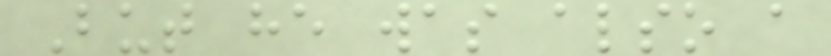But he was also a
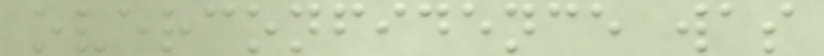overconfidence was
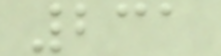231
